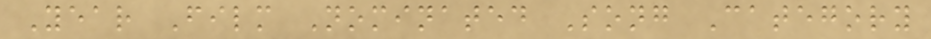Year Film Nominated Song Category
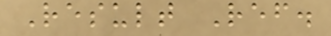Result Ref.
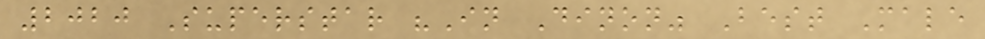2020 Superstar "In Dinon" Best Male
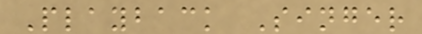Playback Singer
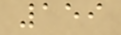159
